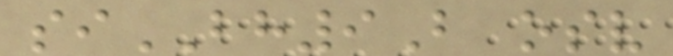siBH9B osv
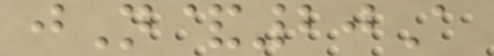jN&20A
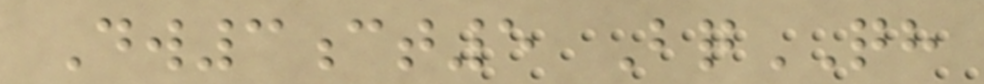Dw3ct5 BqQH
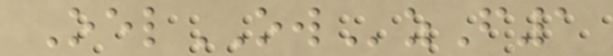OelOWzF1
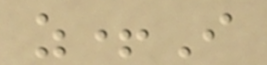z+I
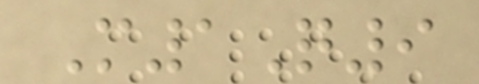M1Q9
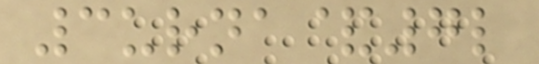3urna&7l
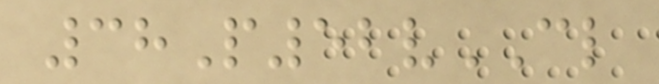38P52vCL
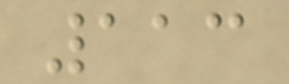113
